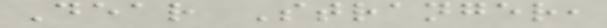Dear Stranger,
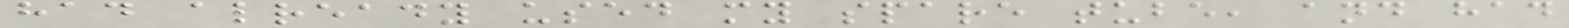had already used my spare tube, and had
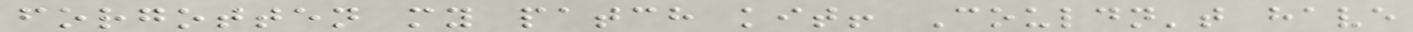forgotten my patch kit! Couldn't have
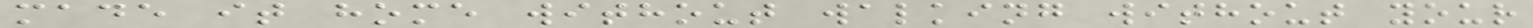made it home without walking without your
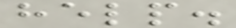help.
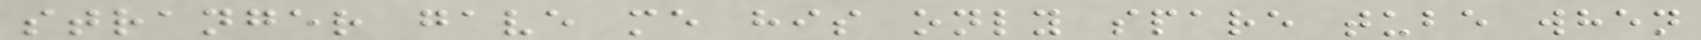stranger gave me his only spare tube when
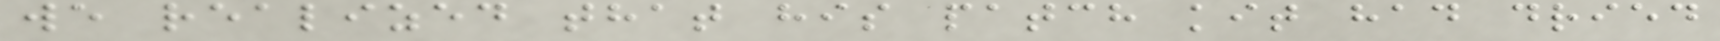we realized that his patch kit had dried
